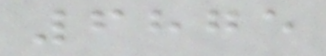6875
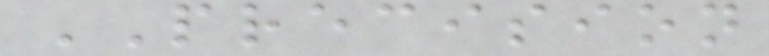PRECISION
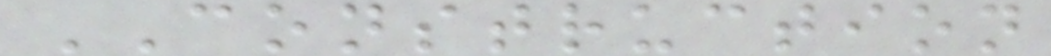CONSTRUCTION
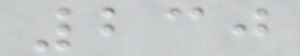230
